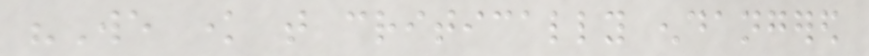"We know that critically endangered
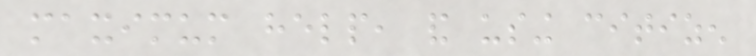maximum help, and using citizen
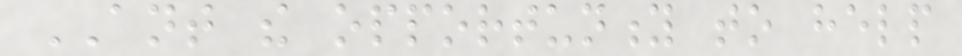ANT the opportunity to help
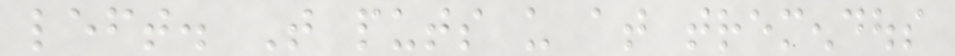left. That puts us at tremendous
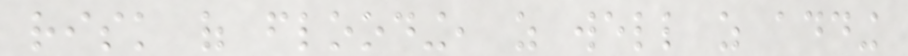risk of flooding, as well as adding
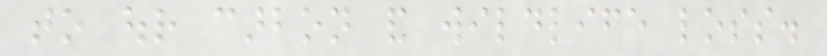to our carbon and wildlife loss.
